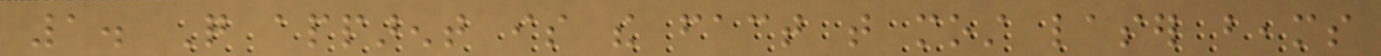1. Quite apparent is the fact that most laser beams
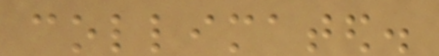collimated.
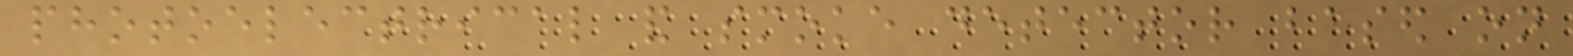photoelectrical and smoke detector based on
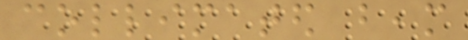collimated beam
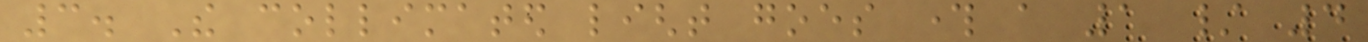3. The collimated light goes through a 1 / 4
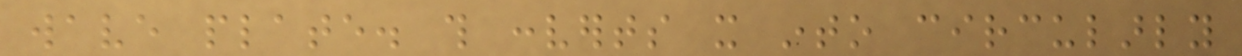wave plate. this converts it into circularly
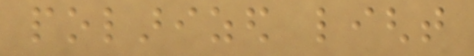polarized light
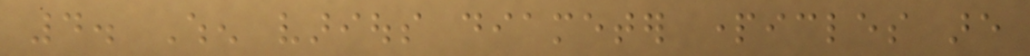4. When various diameter particles are
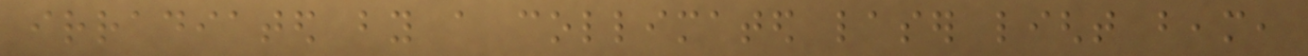irradiated by a collimated laser light beam,
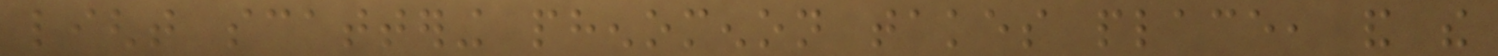light scattering phenomenon takes place, and the
